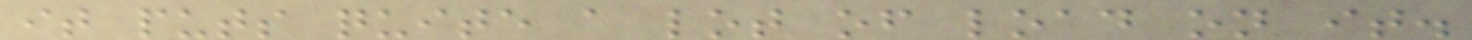it puts quite a lot of load on it.
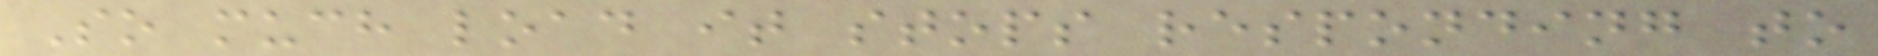So much load it stops responding to
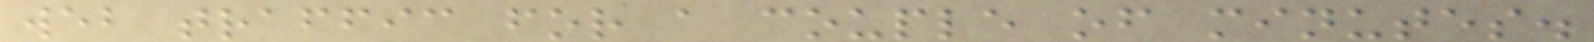web traffic for a couple of minutes.
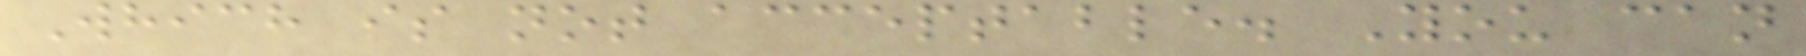Which is not acceptable. You can
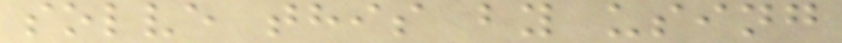solve this by using
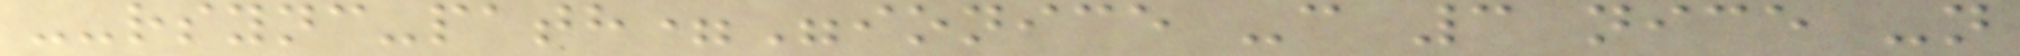--rsync-path="ionice -c 3 nice -n
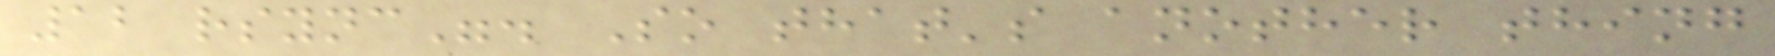12 rsync". So that's another thing
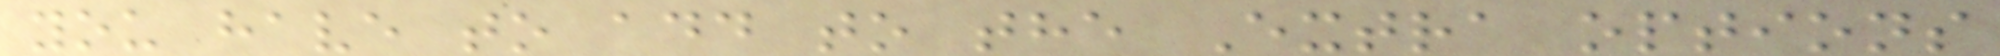you have to add to the Extra options
